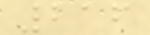216
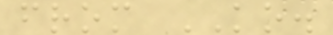from KO.
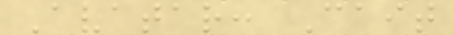Avatar: Cait
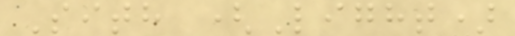Sith (Light)
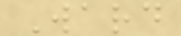Ward
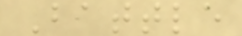Battle
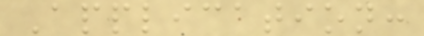Application:
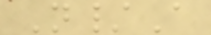N/A
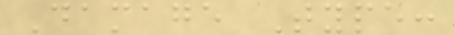Damage Type:
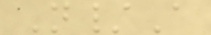N/A
